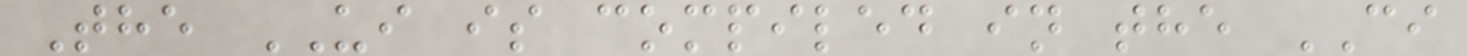The UI is compiled in the CI
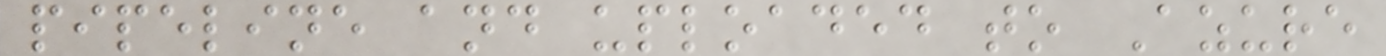pipeline and uploaded to Azure
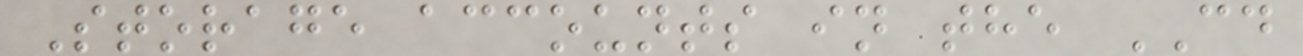Storage accounts in the CD
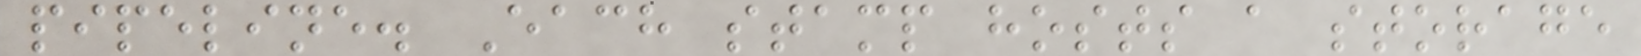pipeline. Each stamp hosts a storage
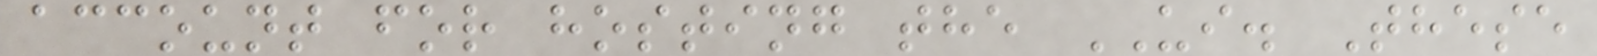account for hosting the UI. These
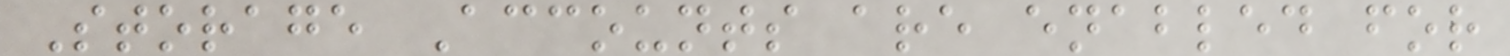Storage Accounts are enabled for
